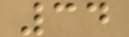34
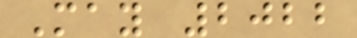May 2022
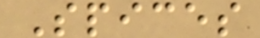Spices
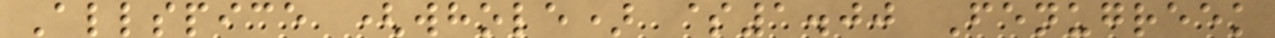Allspice (whole) $1.00 Fenugreek
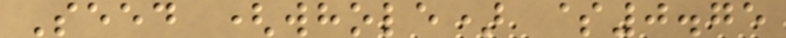Seed (whole) $0.75
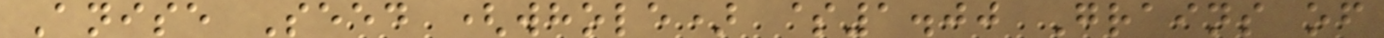Anise Seed (whole) $1.00 Grains of
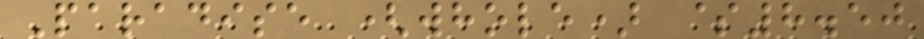Paradise (whole) $8.50
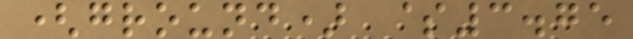(ground) $3.75
